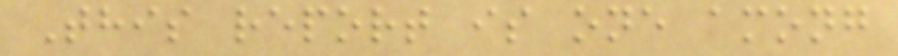This report is one among
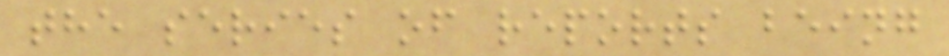the series of reports being
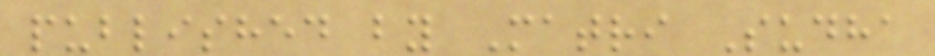published by Matri Sudha
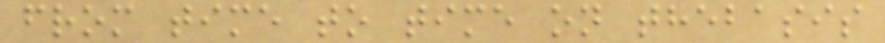from time to time on thebasis
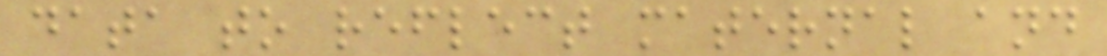data to reflect maternal and
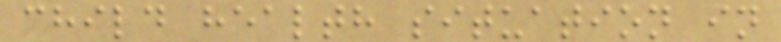child health situation in
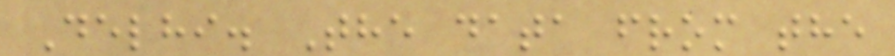Delhi. The data from the
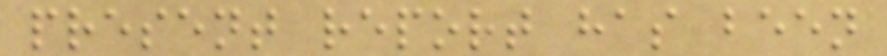present report has been
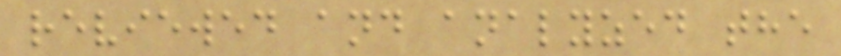reviewed and analyzed the
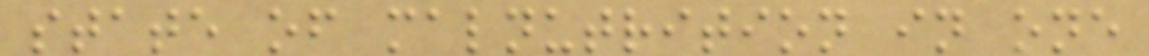state of malnutrition in one
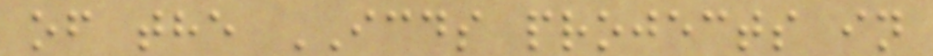of the ICDS projects in
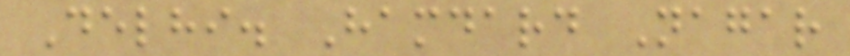Delhi. Hamdard Nagar
